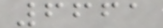6661
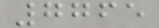7765
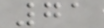71
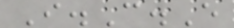I.C.E
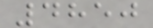4850
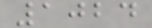1024
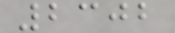2302
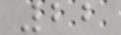22
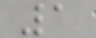1
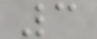3
